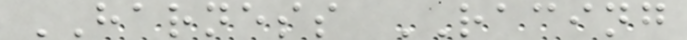HARNESS RACING
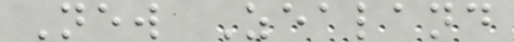New Zealand
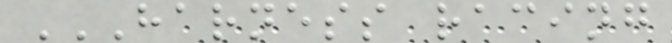HARNESS RACING
